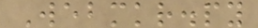Webmkr.py
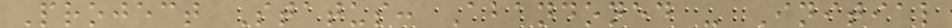Project Status: Abandoned - Initial
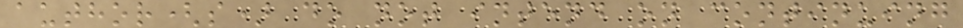author(s) do not intend on continuing
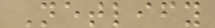Netlify
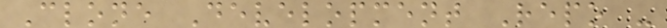Clone Development Repo -
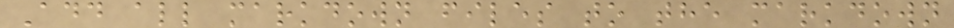Add all markdown files to the markdown
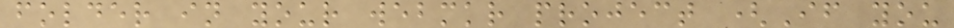folder in your webmkr project (If you
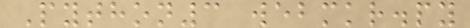Python3 webmkr.py
